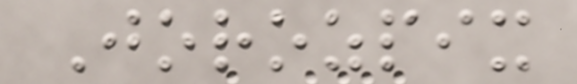Jorozpix
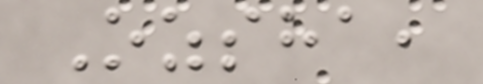Ozsha,
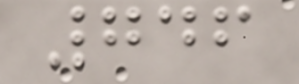746
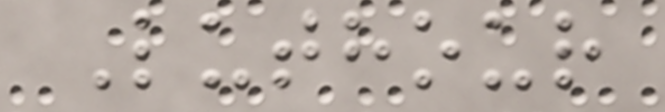Luthour
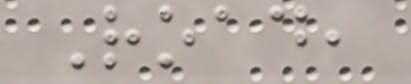Road,
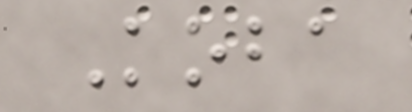Koba
